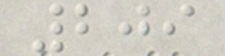209
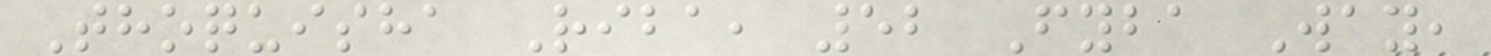Thoquisha Riba, 52 Fyba Way,
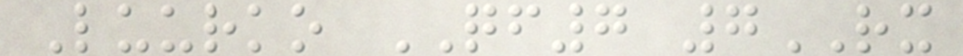Luurko QF7 7RX
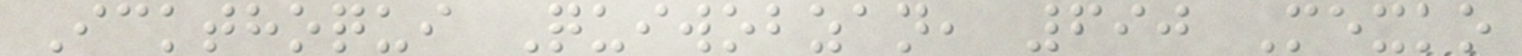Ickthoqui Quiwobzan, 690 Mexko
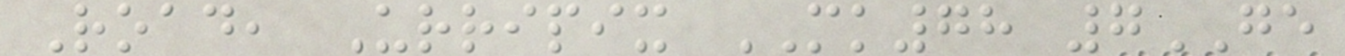Road, Urripix MK78 7GE
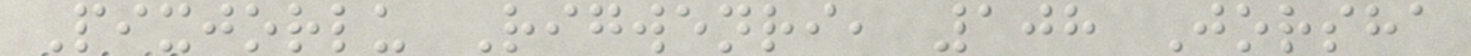Pixjorlu Rigwenri, 108 Jorsha
